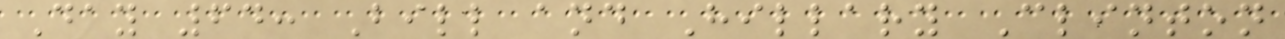Day 64: Bill and Hillary Clinton
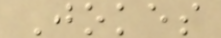Jokes
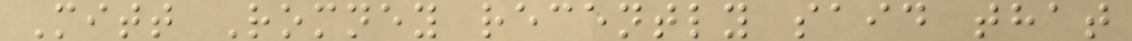Mitt Romney recently said that
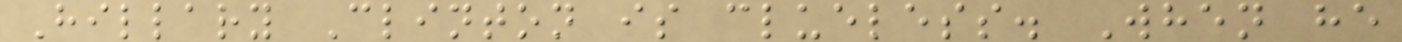Hillary Clinton is clueless. When he
